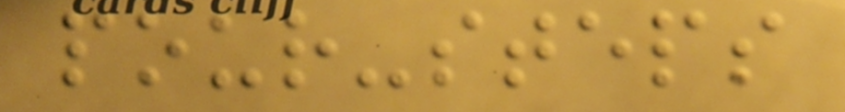pour-steps
